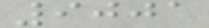9001
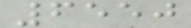6550
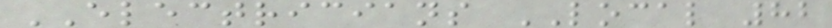ELECTRICIANS LOCAL 82
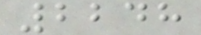2248
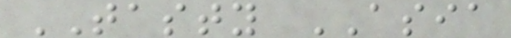TASTY ASIA
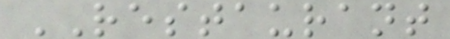RESTAURANT
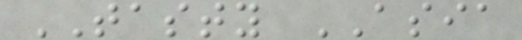TASTY ASIA
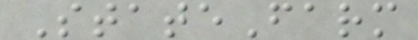StateFarm
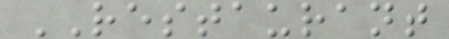RESTAURANT
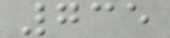735
